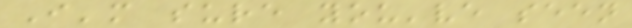I'm sure you've seen
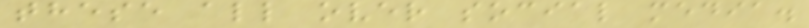these all over social media.
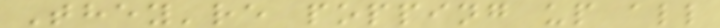They're popping up all
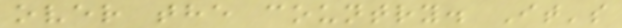over the country. It's
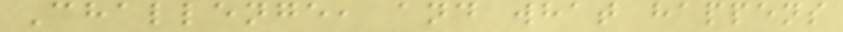Challenge, and what happens
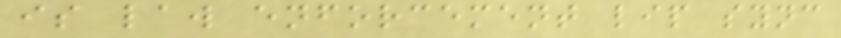is law enforcement lip sync
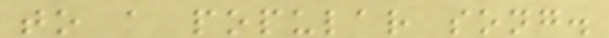to a popular song.
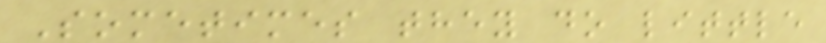Sometimes they do little
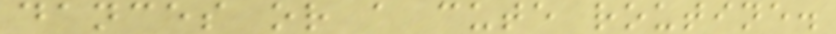dances or a cute routine.
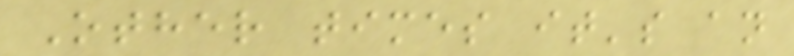Other times it's an
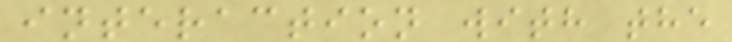interaction with the
